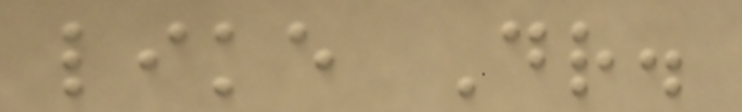like Dr.
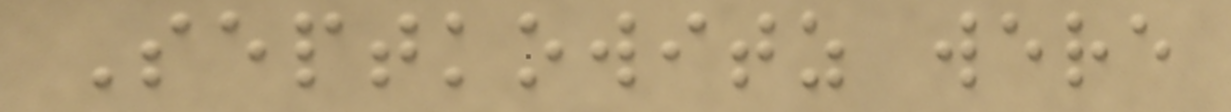Septkowitz were
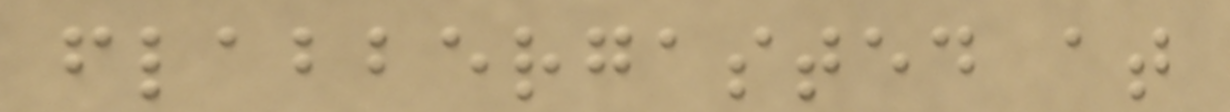flabbergasted at
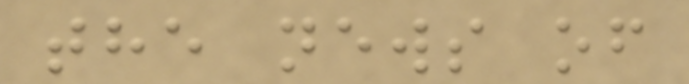the news of
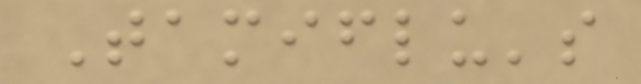Tamiflu's
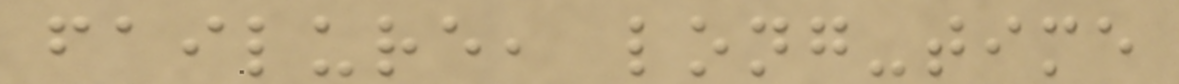failure, long-time
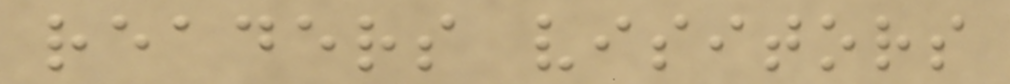readers visitors
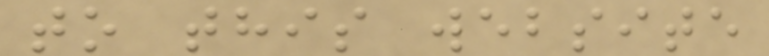to this website
